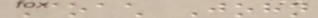Coach John
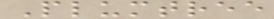Plumtree
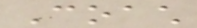Coach
